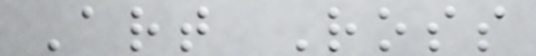Art Ross
